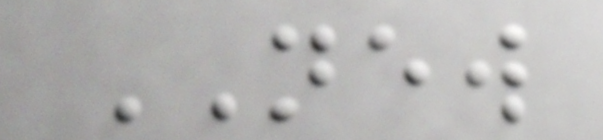NEW
